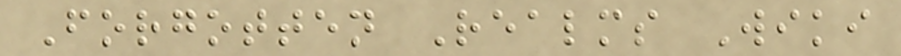Forgotten Realms Wiki
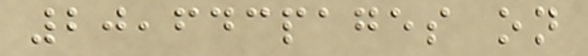20,643pages on
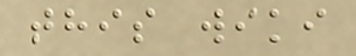this wiki
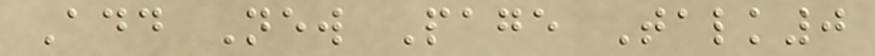Add New Page Talk0
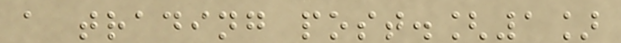a trading post.[1]
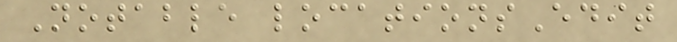Notable locationsEdit
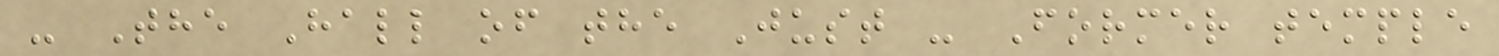- The Hall of the Just - Former temple
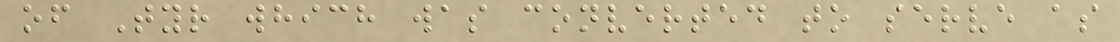of Tyr which was converted to serve as
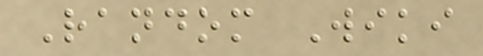Random Wiki
